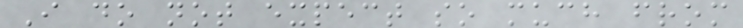I do not expect so much from
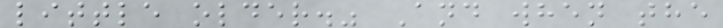little older." And when the
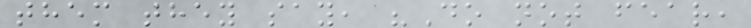them they say, "Do not fear,
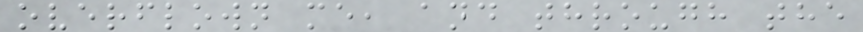overflown me, and through the
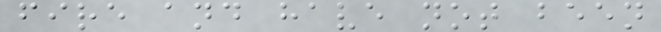fire and have not been
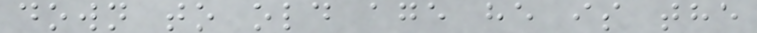down to old age he is the
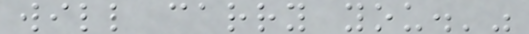will carry you.'"
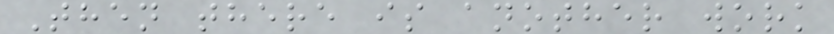Then there is another work
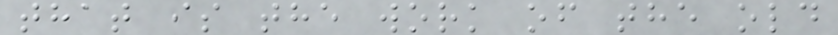that is the work of the old
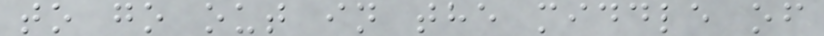to go out in the middle of
